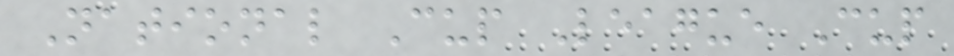National Cup League Cup
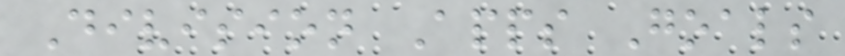Division Apps Goals
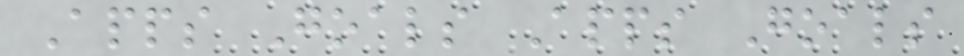Apps Goals Apps Goals
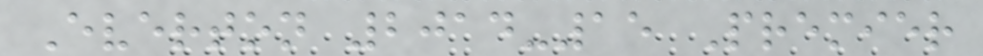Everton 2014-15 Premier
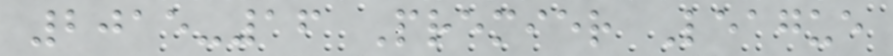2015-16 Premier League
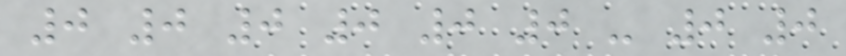0 0 0 0 0 0 - 0 0
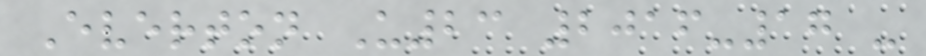Everton U23 2016-17 -
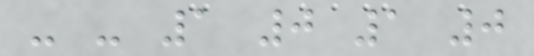- - 1 0 1 0
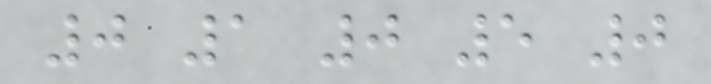0 1 0 5 0
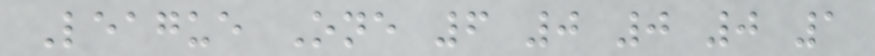League One 6 0 0 0 1
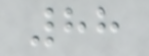88
